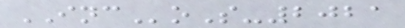INCoS-2021
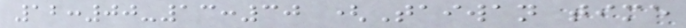12:00-13:30 (Taiwan time
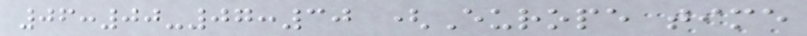06:00-07:30 (Europe time
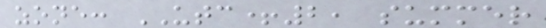zone: UTC+2, summer
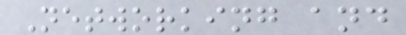Networking and
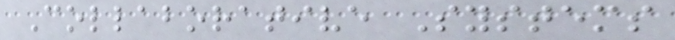Collaborative Systems
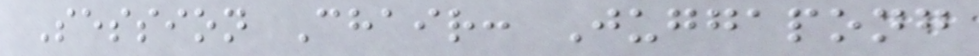Session Chair: Juggapong
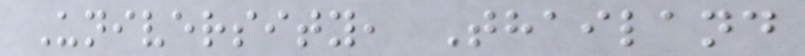University, Thailand
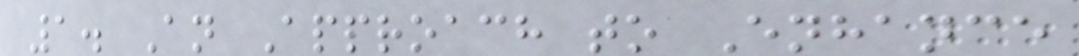1. An Approach to Enhance
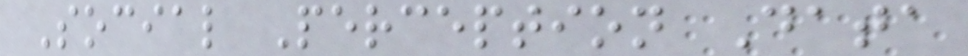Social Perception Data
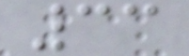33
